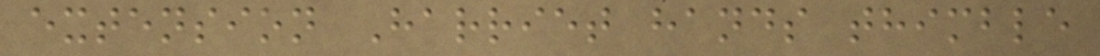extension Harriet hands thimble
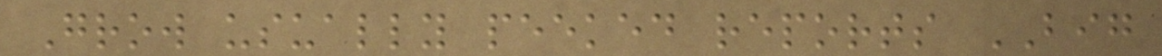Grow usually peeked reports BIG
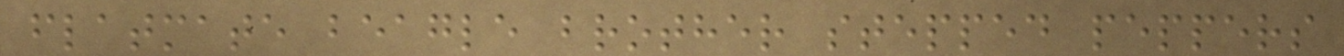flatmate beagle brother stepped peppers
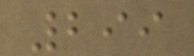299
